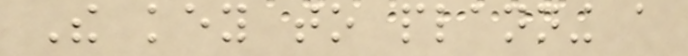The key to planning a
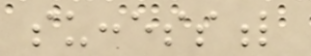successful
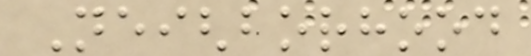Neighborhood
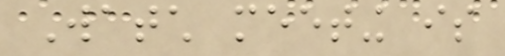Watch meeting is
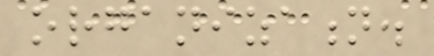organization.
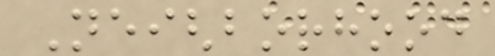Neighborhood
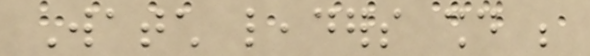Watch leaders should be
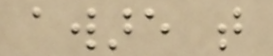aware that
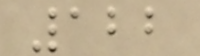122
